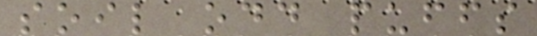soil odd puffs
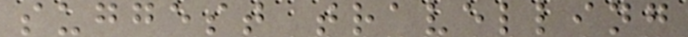suggest travelling
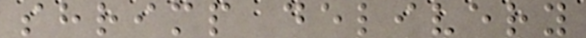shrimp delivery
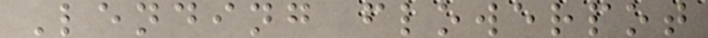Lending flowerpot
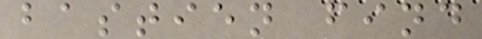bastien find
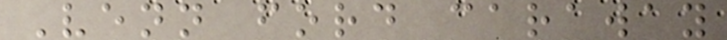Venn ford caraway
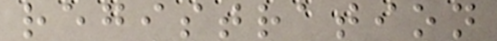registration
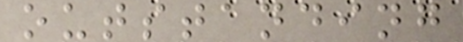outstanding
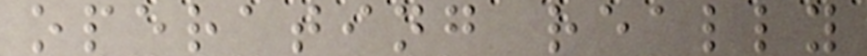operating really
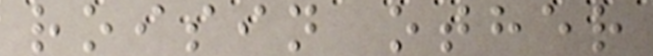roisin other
